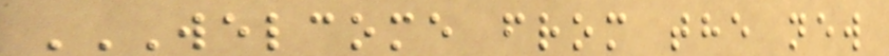WELCOME FROM THE NEW
